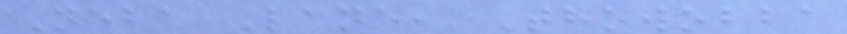Neba Lane, Thowobba
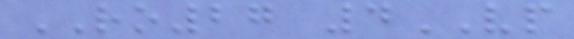RO27 4VP
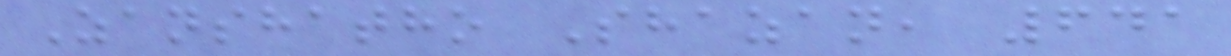Zanshatho Shazan, 641
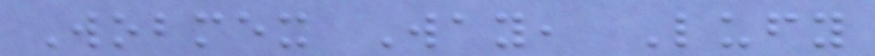Wobmex Way, Lufy
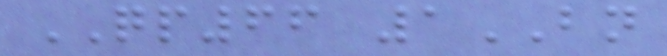QP66 1BN
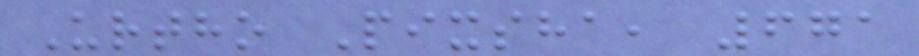Urtho Pixsha, 671
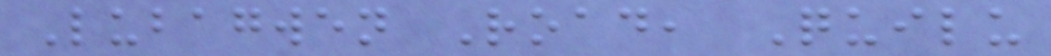Lubagwen Road, Quilu
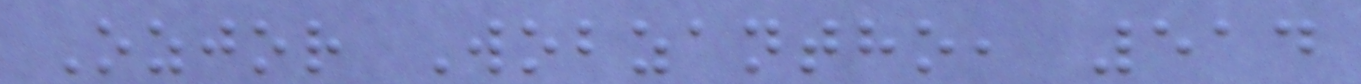Ozjor Wobzantho, 514
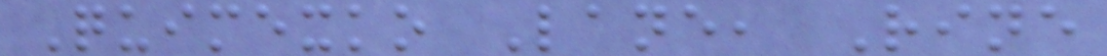Quimexko Lane, Rine
